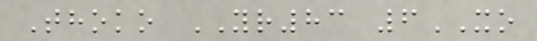Thoko YR83 6XO
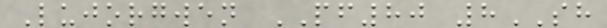Lujorgwen PF80 8SH
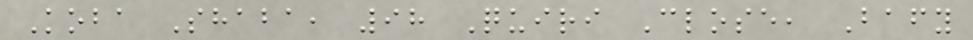Koba Shaba, 98 Quiri Close, Bafy
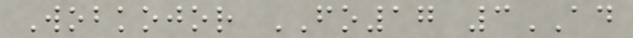Wobkojor FO17 3AD
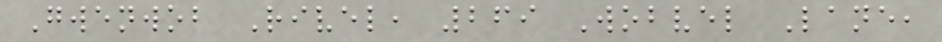Gwenwob Rivel, 269 Wobvel Lane,
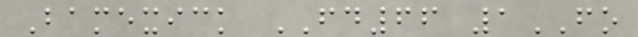Bamexick FD66 1FO
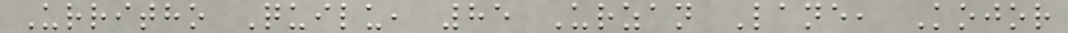Urritho Quilu, 85 Urzan Lane, Kojor
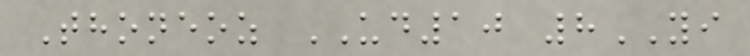Thoneoz UD10 8YI
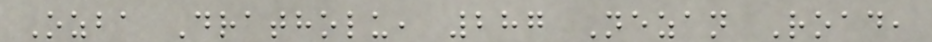Ozba Dratholu, 287 Nezan Road,
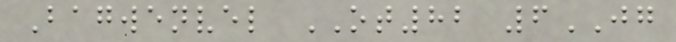Bagwenvel OT82 6JG
